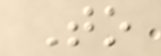To
